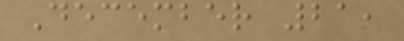December 21,
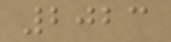2023
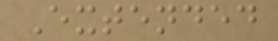Extended
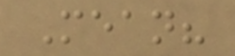Mean?
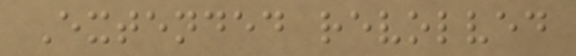Extended revolved
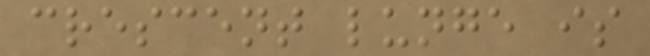crescent lunge is
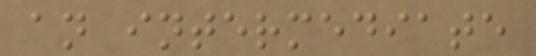an intermediate
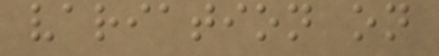variation on
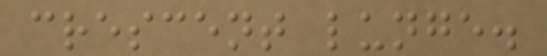crescent lunge.
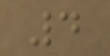4
